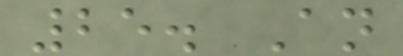25. An
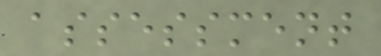assessment
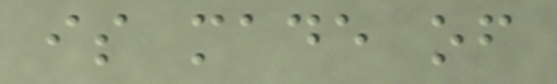is made of
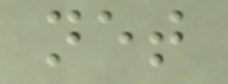net
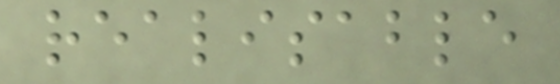realisable
